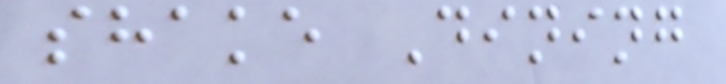shake Dining
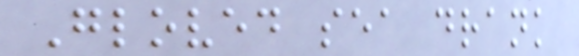Gloved sea drank
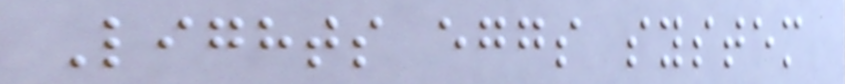Lights eggs system
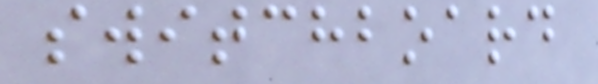switchboard
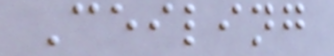Ceiling
